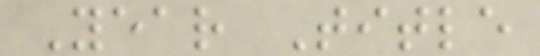Year Title
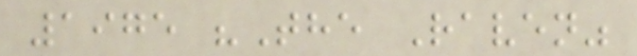1975 "The Raven"
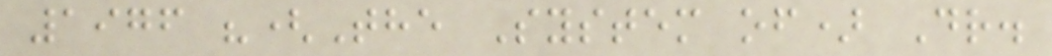1976 "(The System of) Dr.
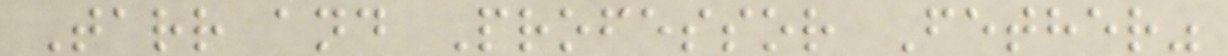Tarr and Professor Fether"
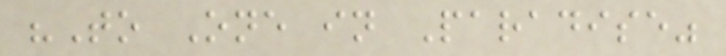"To One in Paradise"
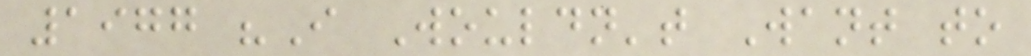1977 "I Wouldn't Want to
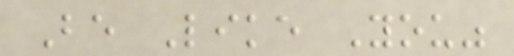Be Like You"
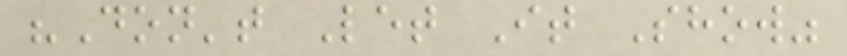"Don't Let It Show"
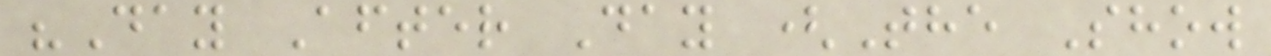"Day After Day (The Show
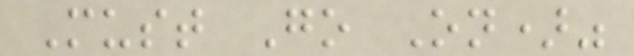Must Go On)"
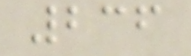236
